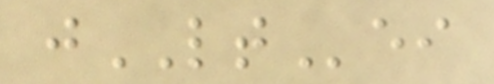jLTei
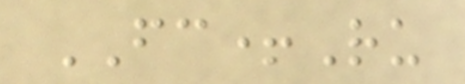FC+Ru
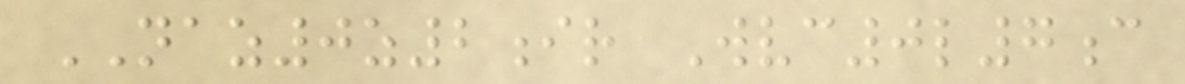NAZ0z2ir Wvc0l7c
